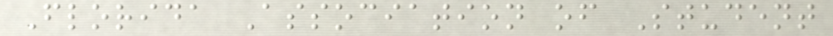Florida Association of Student
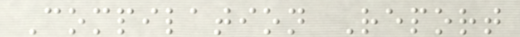Compilation Report
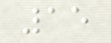15
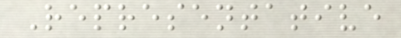Representative
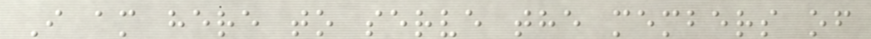I am here to serve the members of
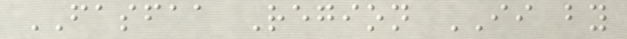FASFAA Region II by
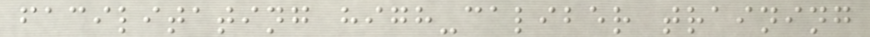facilitating high-caliber training
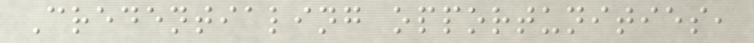Credentialing opportunities,
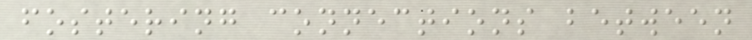fostering connections between
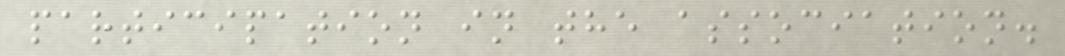participation in the association.
